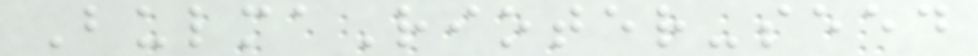BulmaRioter-seed
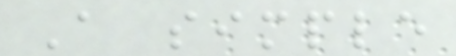A simple
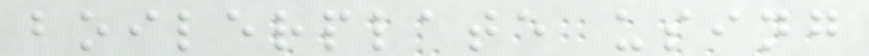boilerplate using
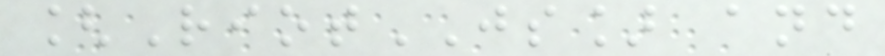[RiotJS] and
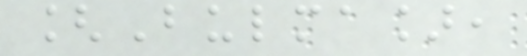[Bulma],
